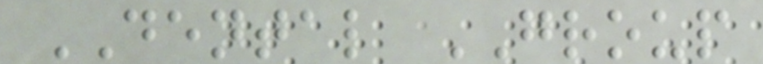DENTAL GROUP
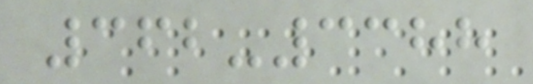362-3388
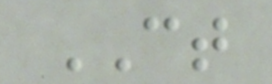CT
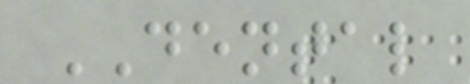DENTAL
